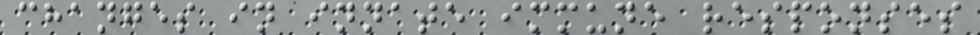changes in innate immune responses
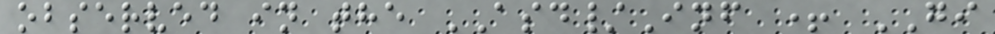observed in the ASD/Inf + GI
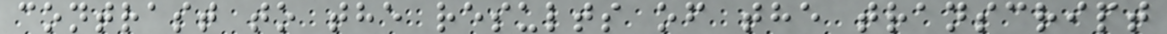contrast to the results of the transcript
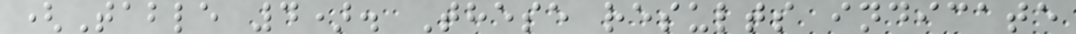(Table 4). These results indicate
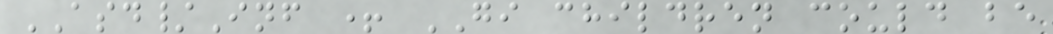ASD/Inf + GI children could be
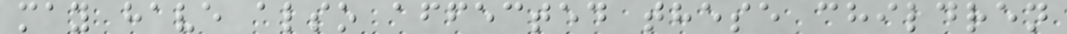may have also affected these children
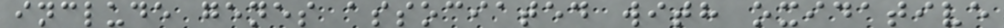include genes associated with oxidative
